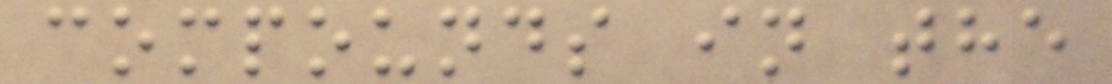compounds in the
